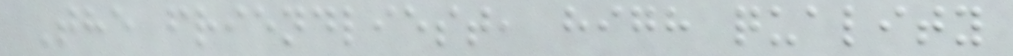The friendliest, high quality
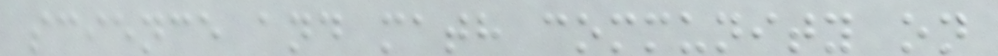science and math community on
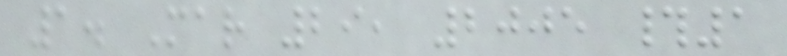1. Mar 29, 2005 #1
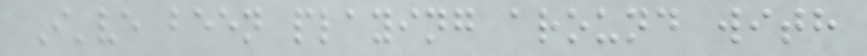I've been playing around with
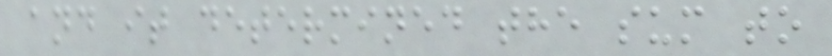and it determined the sum to
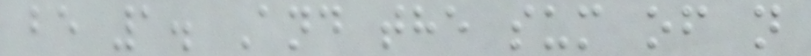be 1. And the sum of n
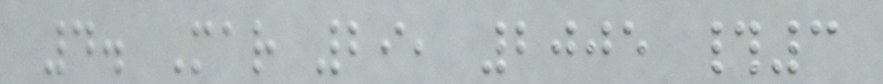4. Mar 29, 2005 #3
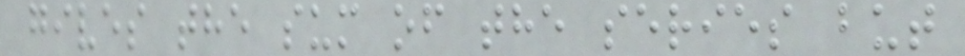gives the sum of the series but
